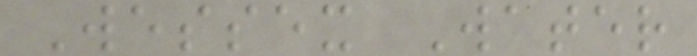Wessex Water
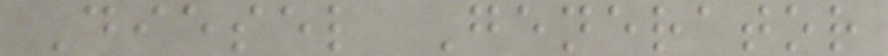Diesel Generator
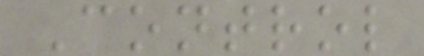Control
